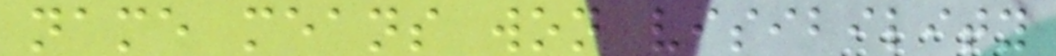name means won visibility
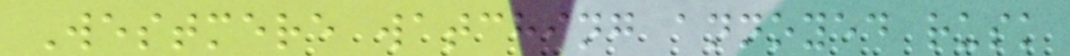Westmere watching annoyed rusk
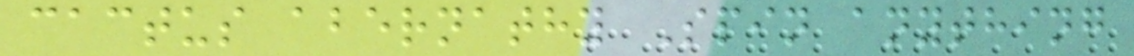cactus abernathy Spin anything
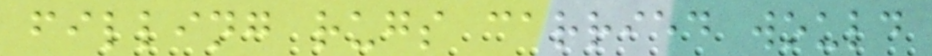filling rugs carried would
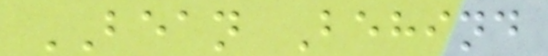BEAN Behind
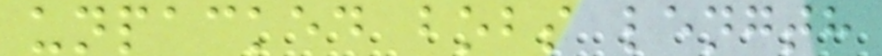unpacked bobs length
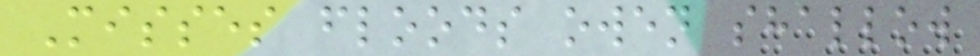Misses floods owen shallow
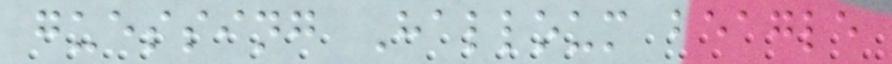guessing Halloum beagle
